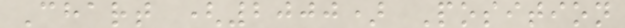Chart (2000) Position
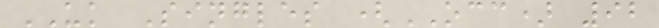UK Singles (OCC) 92
